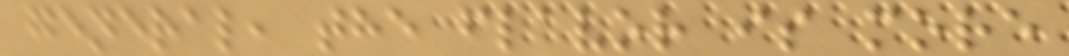general, the flavor is more
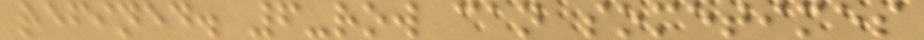refined. 6-row can sometimes
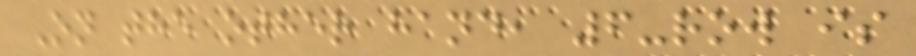On the other hand, 6-row is
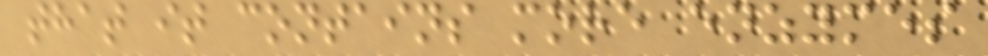that it contains more enzymes
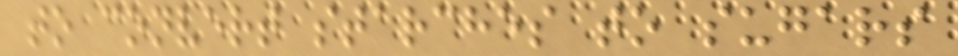to convert starches to sugars
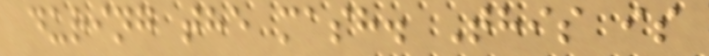during the mash. This is
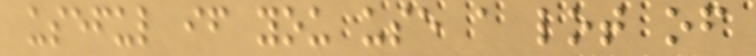useful if you use a lot of
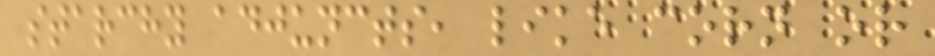starchy adjuncts, like corn or
